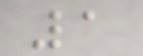1
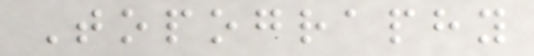Topography
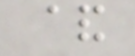&
